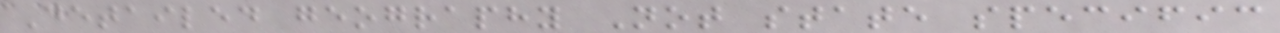Detailed geography Not state specific
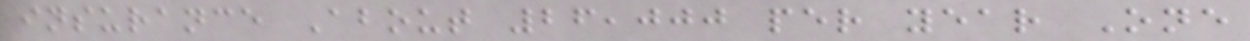insurance About 26,000 per year One
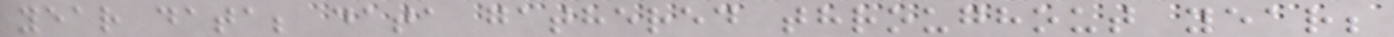year data; data gathered throughout year;
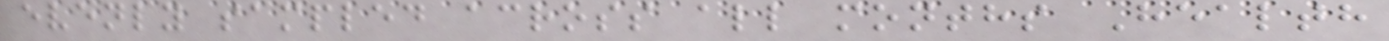evenly sampled across all months Health
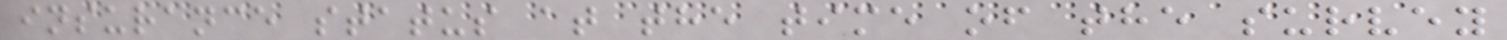insurance status at the time of the survey
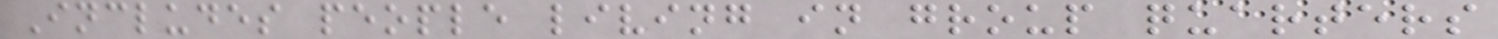Includes people living in group quarters
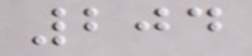204
